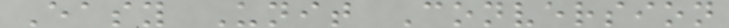Easy Unit Conversion
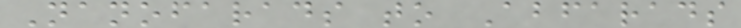Nanofarads to Abfarads
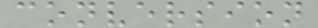conversion
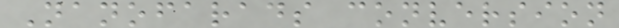Nanofarads conversion
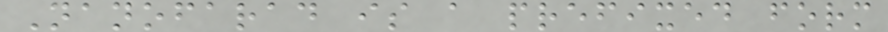Nanofarad is a prefixed form
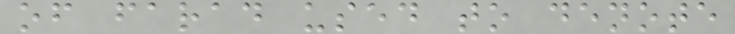of farad used to denote
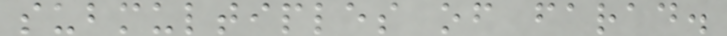submultiples of farad.
